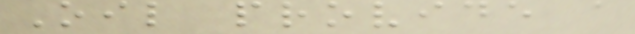Oil provide a
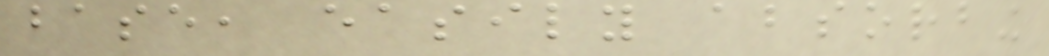base, easily absorbing
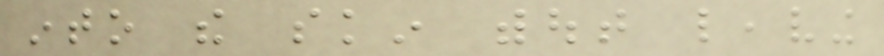into the skin without leaving
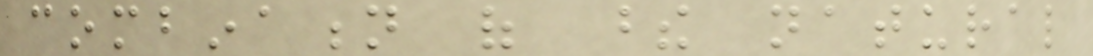combination of these natural
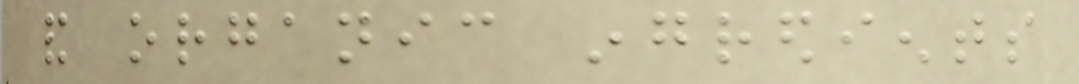and organic ingredients
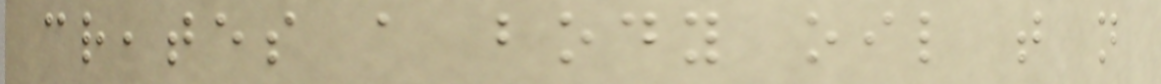creates a body oil that not
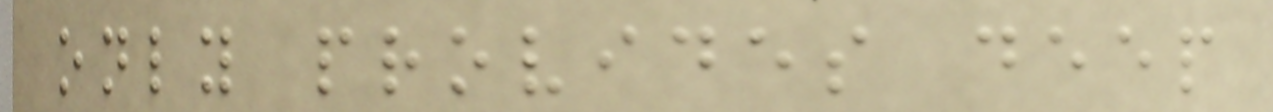only provides deep
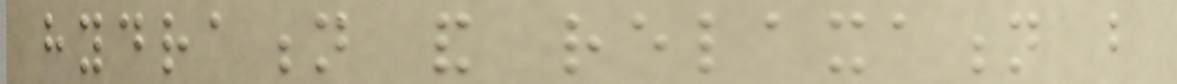hydration and relaxation but
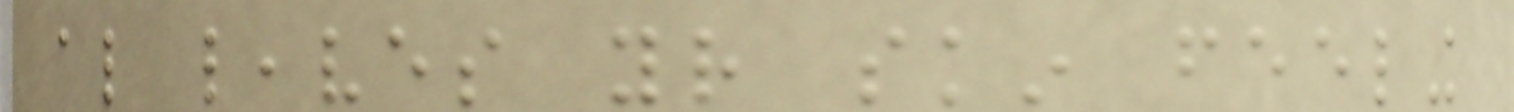also leaves your skin feeling
